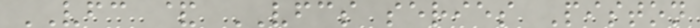VFC & VFCS series Piston
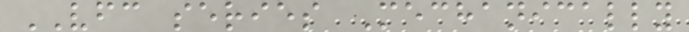VFC series Mechanically
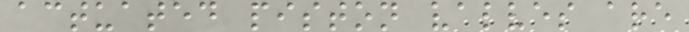actuated piston valves are
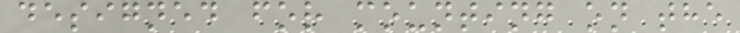designed for mounting on the
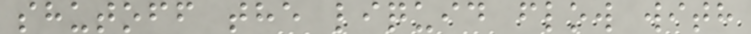shutoff the liquid flow with
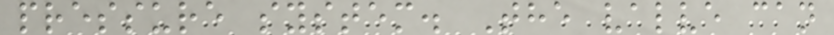pressure system. The valve can
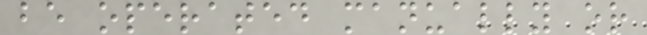be operated manually or
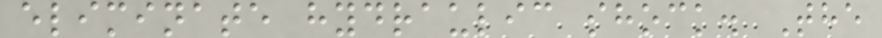eliminate hydraulic shock. The
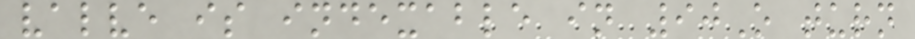valve is indexable in 90O turn
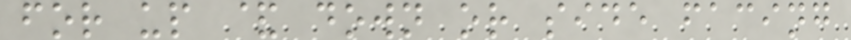for up & down or side facing
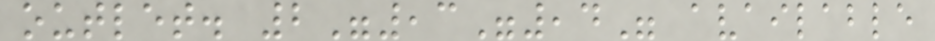outlet. 2",3",4" available
